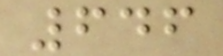646
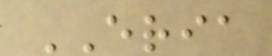ERIA
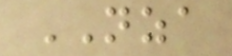NZA
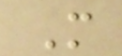M
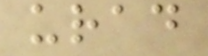urad
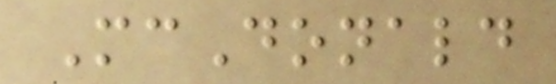McDonald
